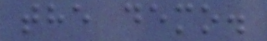the demo.
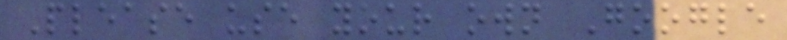Please use your own Google
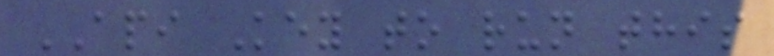API Key to run this
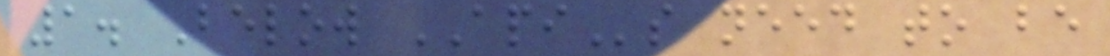1. Below APIs need to be
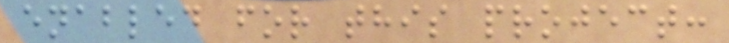enabled for this project:
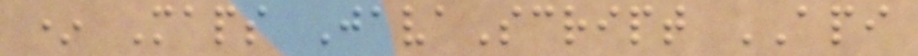* Maps JavaScript API
